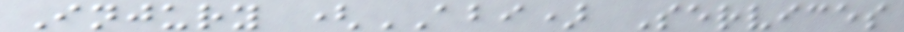Injury (ABI) Services
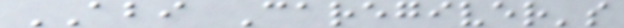ABI Caregiver's
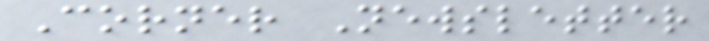Corner Newsletter
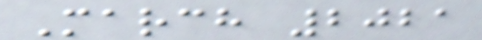March 2021
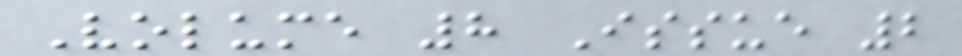Volume 8 Issue 2
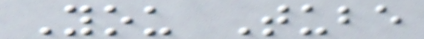You Tube
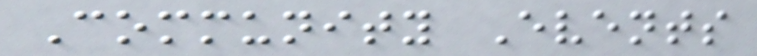Community Events
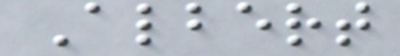Albert
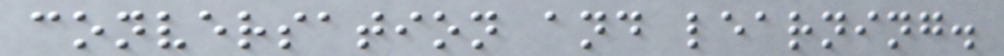conversation and learning.
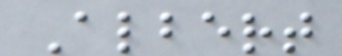Albert
